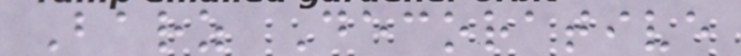Barz Decorative
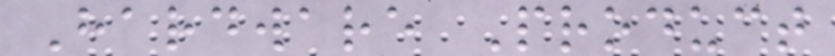Hardware Product
